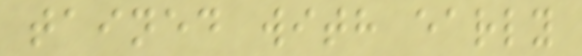tained with early
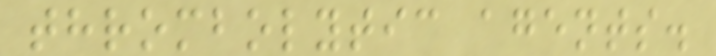thrombolytic agents.
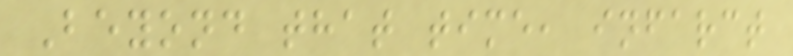Beyond that time, infarct
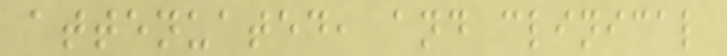attenuated, and clinical
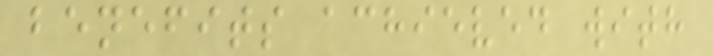benefits achieved with
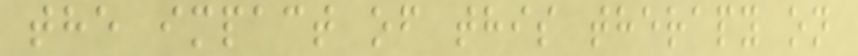the impact of this therapy on
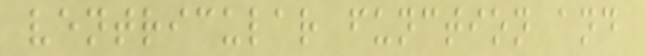ventricular function and
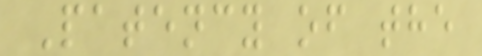Patency of the
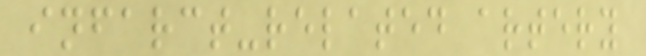infarct-related artery
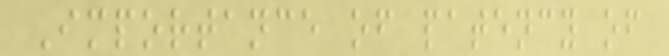Importance of patency of
